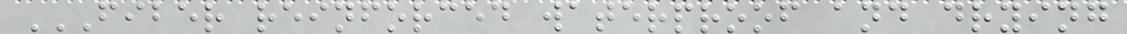FIBER REINFORCED WATERPROOF AND DRYING
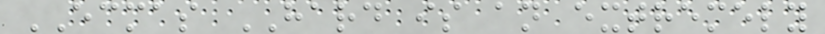ECMAS HARD is an extremely
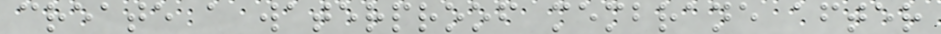create a waterproof membrane after
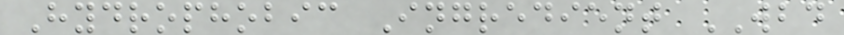Hydrophobic Ingredient WBD
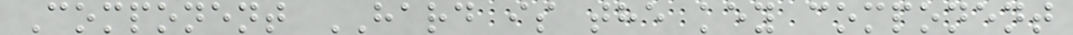Component HARD is the key component
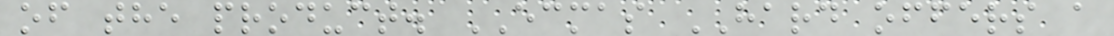of the product. ECMAS HARD offers a
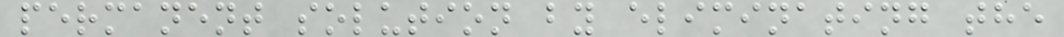permanent solution by eliminating the
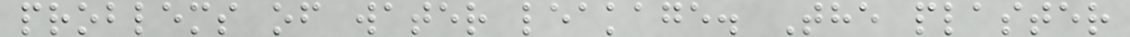problems of water leakage. The plaster
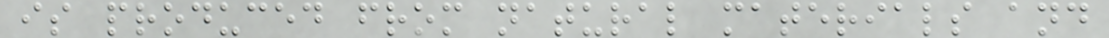is produced from natural materials and
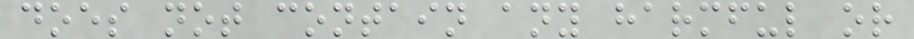does not contain any harmful or
